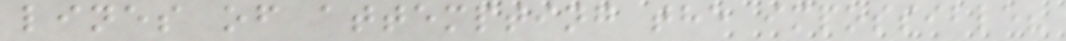lines of attempting the impossible?
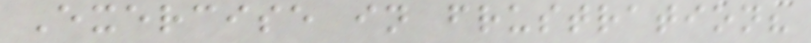Exercise in frustration?
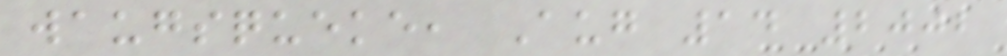waugsqueke, Aug 14 2002
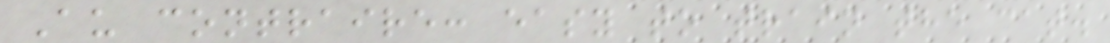Au contraire: easy to train the cat.
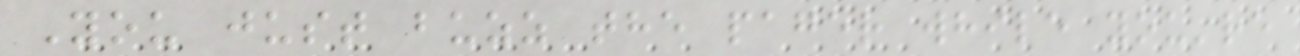You just buzz the pager while you're
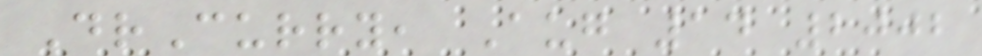DrCurry, Aug 14 2002
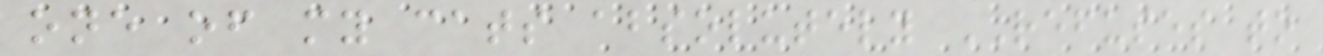one of my cats absolutely REFUSES to
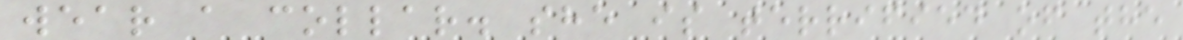wear a collar. she is terrified of the
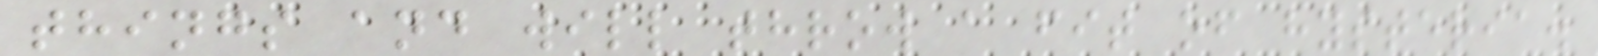things and will throw a fit of hysteria.
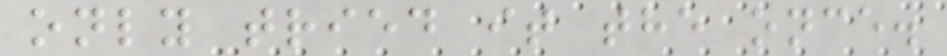only tried it the once.
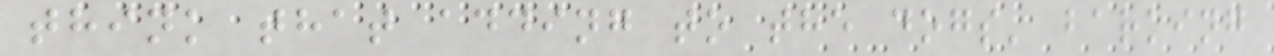think that adding to the dogs' barking
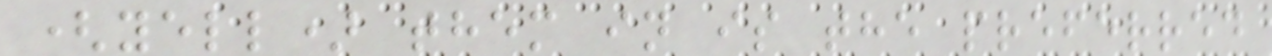(yell) them in is the preferred
